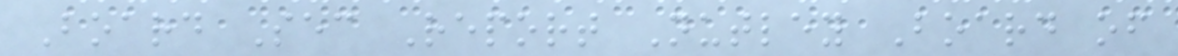Board Sec Report Nutley Board of
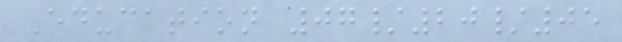Education 07/20/05
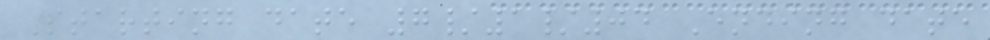Starting date 7/1/04 Ending date
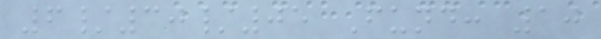6/30/05 Fund: 10
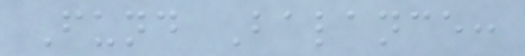Fund Balance:
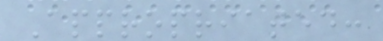Appropriated:
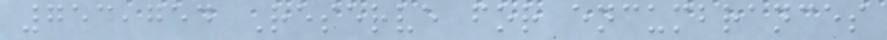753,754 Reserve for encumbrances
